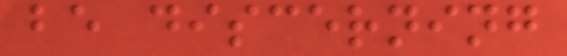be discerning
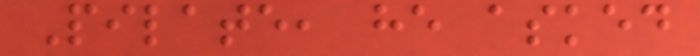Pilate, he asked
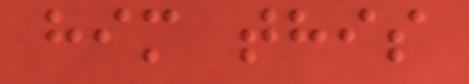him this
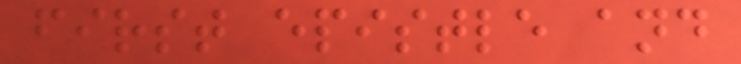first epistle and
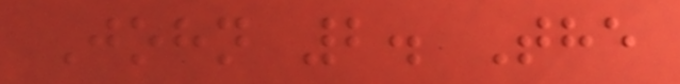John 2. The
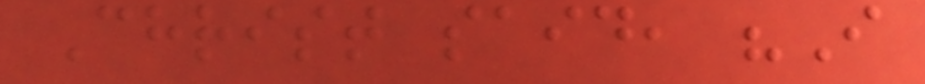Christ said, "I
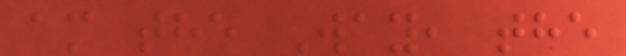am the Way, the
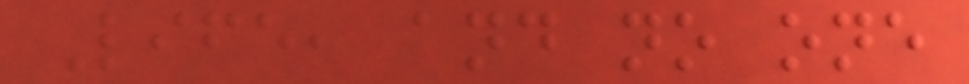Life, and no one
